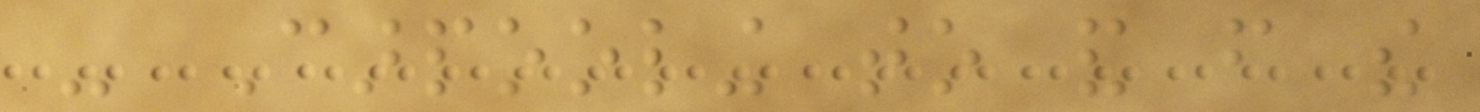- Carpooling to and from the
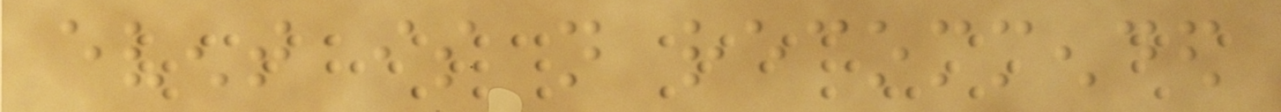event is not recommended
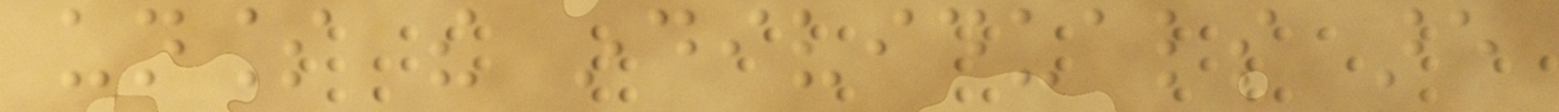unless the individuals are
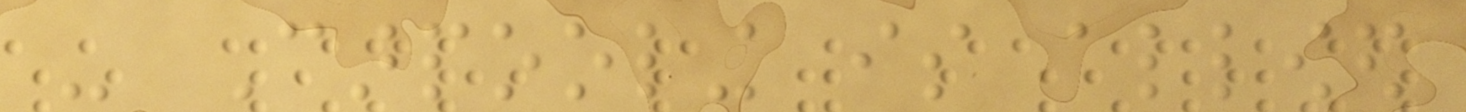- Carpooling is allowed
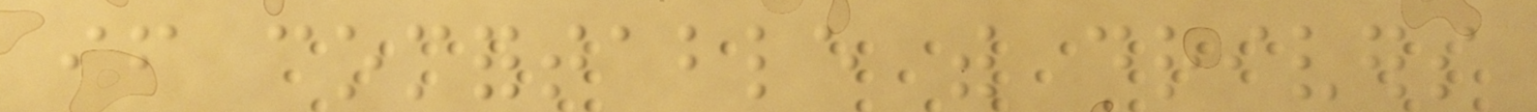if comfortable with drivers
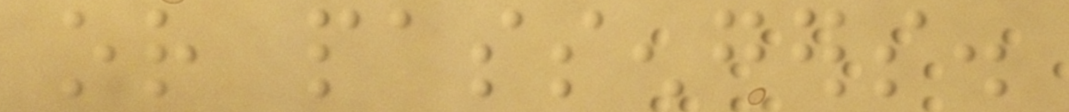or passengers.
